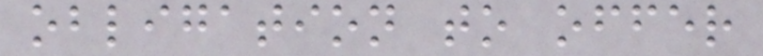obligation to offer
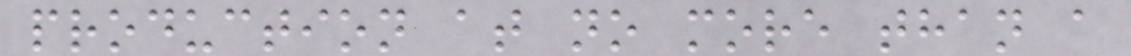production at no more than a
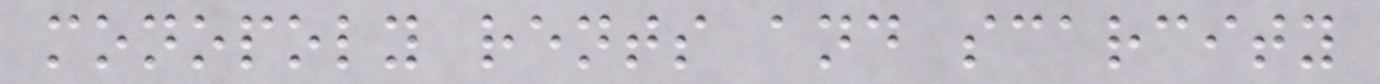monopoly rents and scarcity
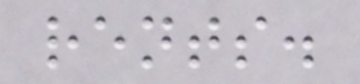rents.
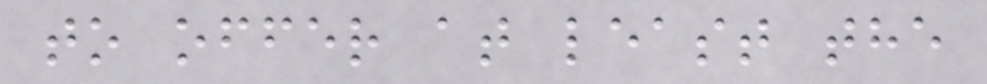to offer at least the
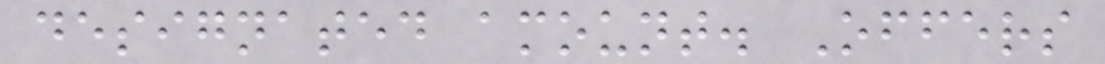designated amount. Offers
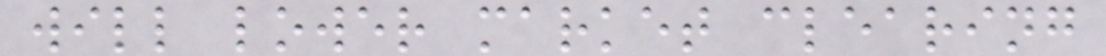will lower market clearing
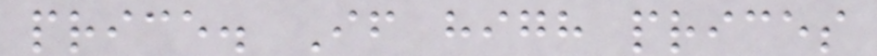price. If high prices
